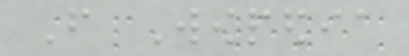From Wowpedia
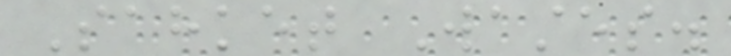Sahket Wastes.
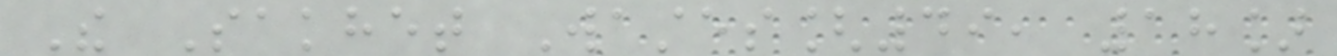The Sakhet Wastes[49, 18]
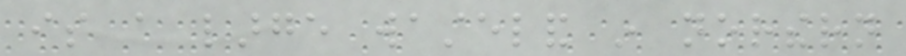is a large wasteland in northern
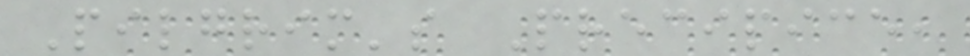Pilgrim's Precipice,
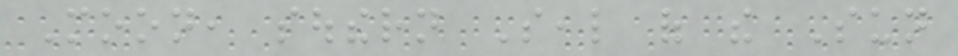Moon, southern Seal of the Sun
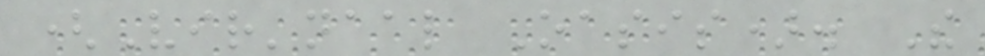(Vir'naal Oasis). The
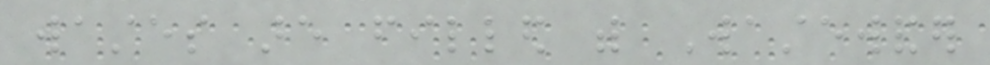wastes are filled with Wastewander
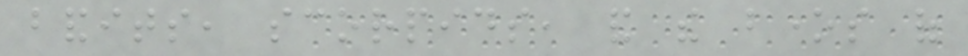bandits, scorpids, and the bones of
